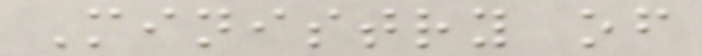Ministry of
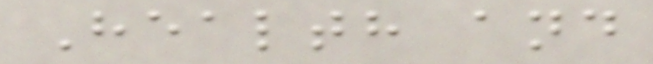Health and
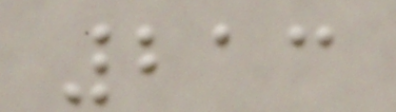213
